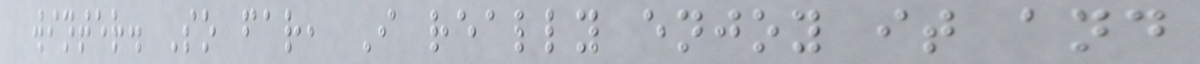winter. So far, I really enjoy it and
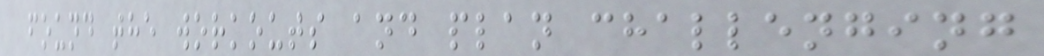found the workouts and plan challenging
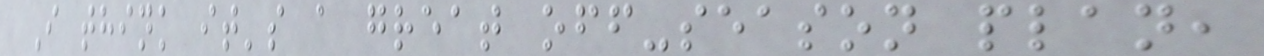I think it's a great off-season plan,
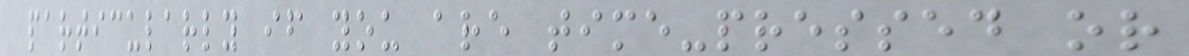particularly if you are time-pressed or
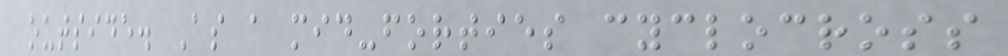outside. As a mid-forties cyclocross
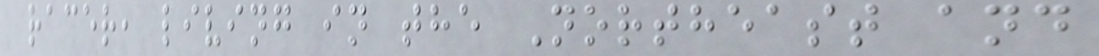racer, living in the Northeast and
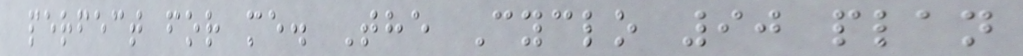perfect for me. The Cyclo 90 plan
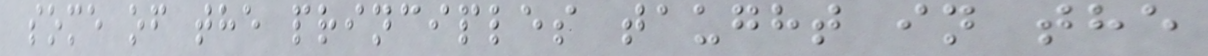some of the principles taught in the
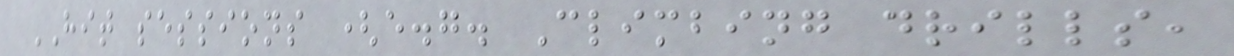HIT sessions (e.g. Climbing drills,
